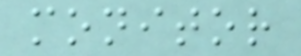monitor
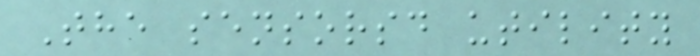The sensorsd utility
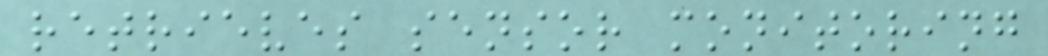retrieves sensor monitoring
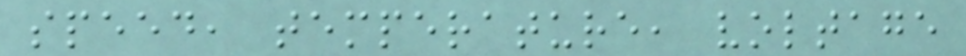speed, temperature, voltage
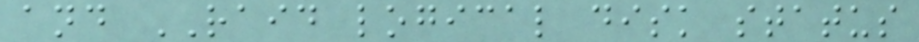and RAID logical disk status
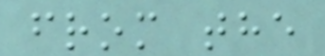from the
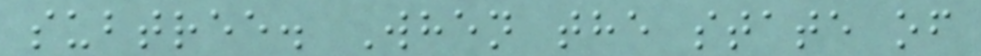subtree. When the state of
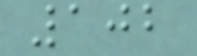102
